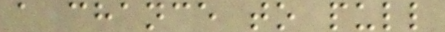a chance to pull
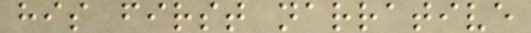his first narrative
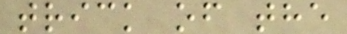trick of the
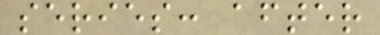series: after
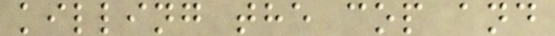killing the cop and
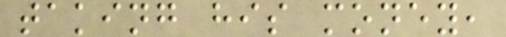taking his money,
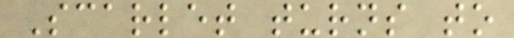Scarlet turns to
